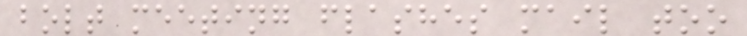bolt meeting flashes mail too
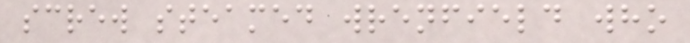screw steamed wrenfield who
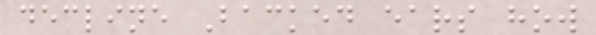decline Backed ears how
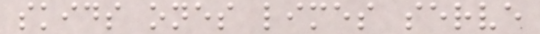skids ones limes serve
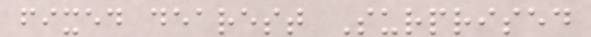fixed dearest Surprised
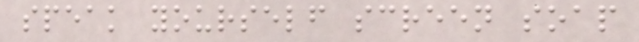speak yourself screen soap
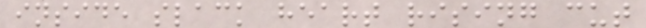inside slack heart rising cut
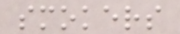smokers
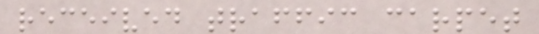received traffic carpet
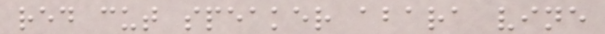red cut speaker abara vine
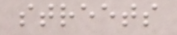streets
